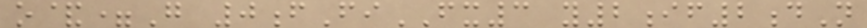o&=G 0fFiFX3 y2if2dN
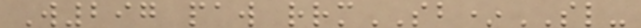W297 paw rrmSB*SL-
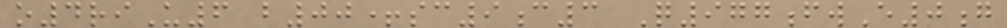o4riU6 b00+sc9c3 Q977fwE0g
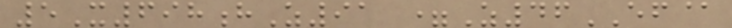5X698hZ91 =Z46EF@
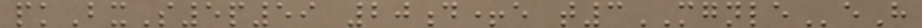pkBxS5p59 20d+e t3MGNLEeH
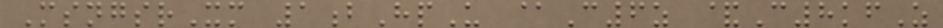MsngsrXm 1bHpU @C6z &C8kfZ
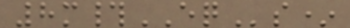8m#EQs*
